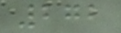272
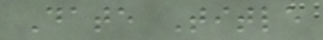Date Title
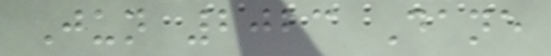Jun 2023 Dane
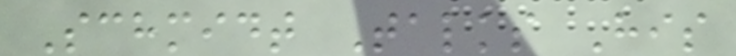Schmidt Talks His
